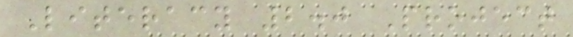Literacy 2.0 Project
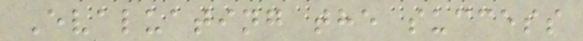Evaluating the success
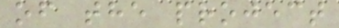of the project
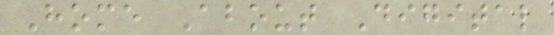Home About Digital
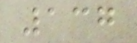137
